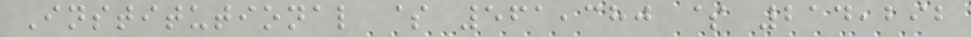Institutional $ 561,380 $ 214,292
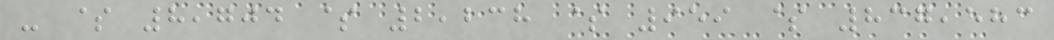- $ 8,704 $ 2,238 $ 959 $ 837,583
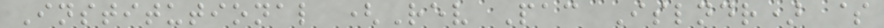Institutional (Rev Pac Islndr) $
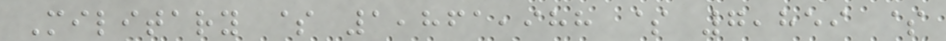Military $ 1,861,988 $ 7,859 $
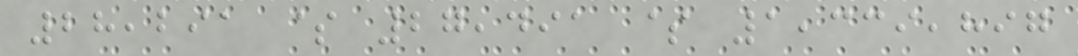28,291 $ 27,491 $ 1,339,897
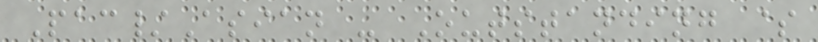Pac/Asian - Outstanding $
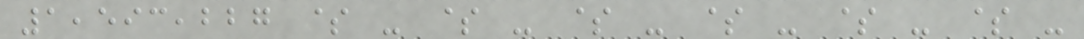1,593,227 $ - $ - $ - $ - $ - $ -
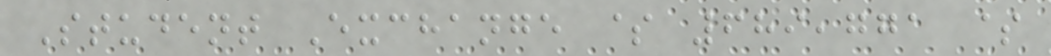Student Exchange $ 689,771 $
